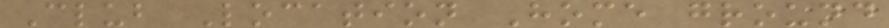Club Location Home ground
